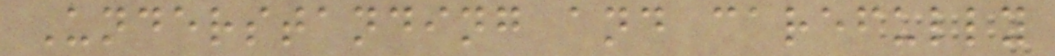Understanding and carefully
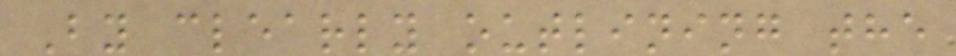By clearly outlining the
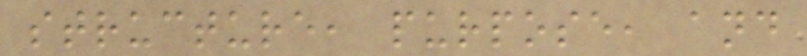structure, purpose, and
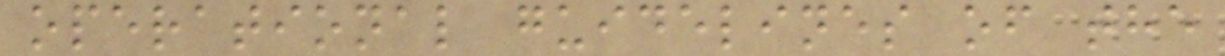operational guidelines of the
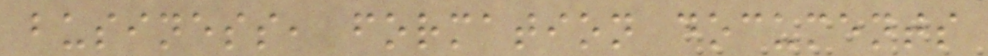business, formation documents
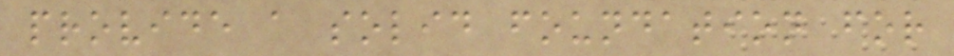provide a solid foundation for
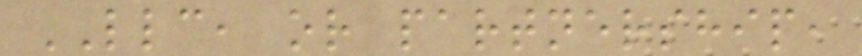LLC, or partnership,
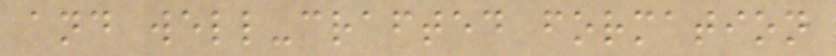and well-crafted formation
